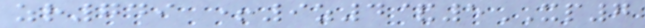zr749 +9z4&5XP7
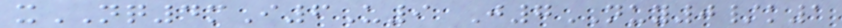xNQ4mI6U9 J7NUY0/k1
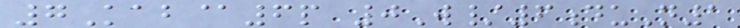7Kab@6p 0W/6duN1
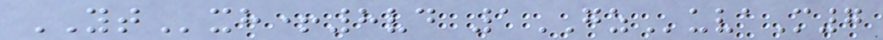YTxh+8vd 1GZuvaM7
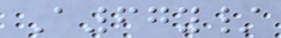A67y/
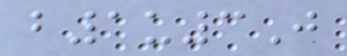b1u3J
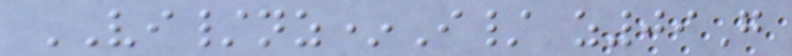VI/nz*I/ z09G
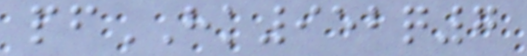pfHK952q7
